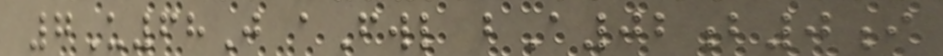7U68J aFwl bA02b0i
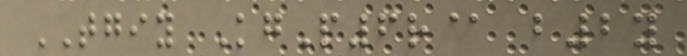TGIY KgP6r@ b2y
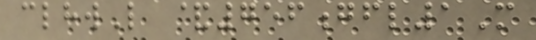clhwL &756gfl1M
